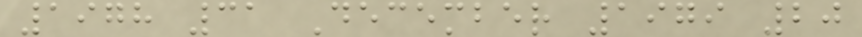1978 31 December 1979 20
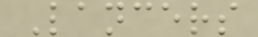Lancers
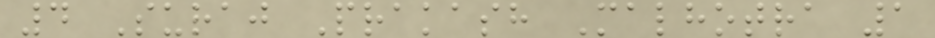4 Suraj Prakash Malhotra 1
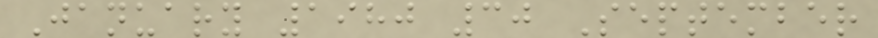January 1980 30 September
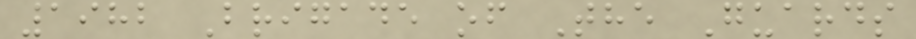1982 Brigade of The Guards
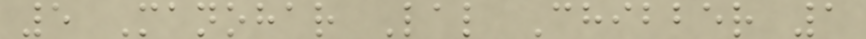5 Manohar Lal Chibber 1
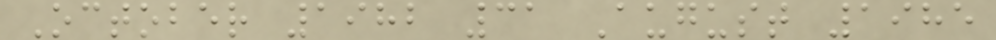October 1982 31 August 1985
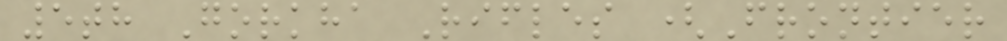5th Gorkha Rifles (Frontier
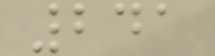241
